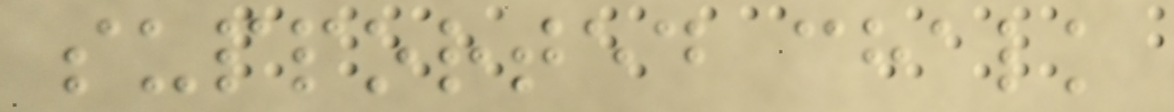supported chalk
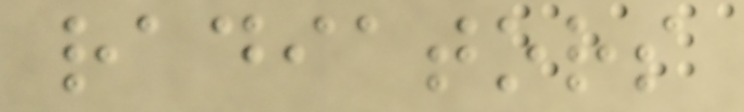radiators
